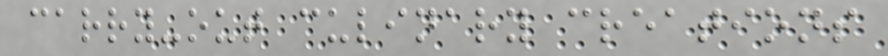carry-out culinary creations
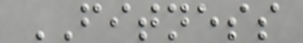FITNESS
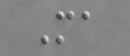Ma
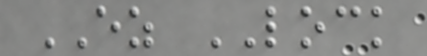EZ LOCK
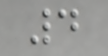4
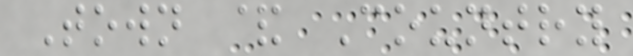Town & Country
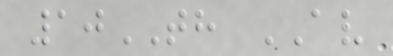10TH AV
